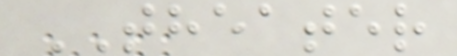THEATER
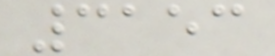3153
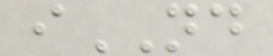iND
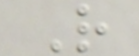R
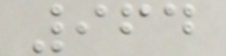964
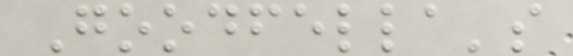Goodfella's
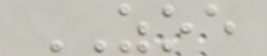ZOE
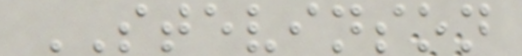STEVINSON
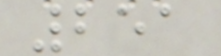251
